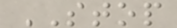STOP
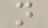n
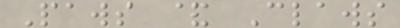Paws & Claws
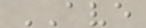AVE
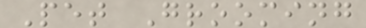Pet Grooming
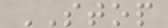STOP
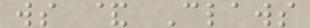ws & Claws
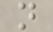n
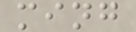ming
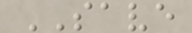SAVE
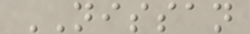NISSAN
